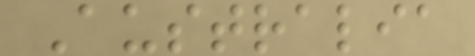Australia
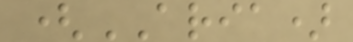(ARIA)
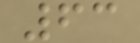63
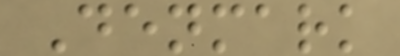Denmark
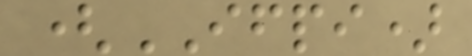(IFPI)
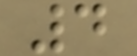4
